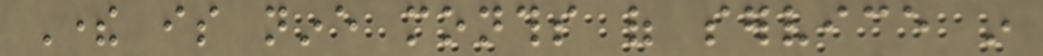There is nine months of service in
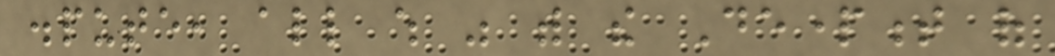dispute, all which was with the Department of
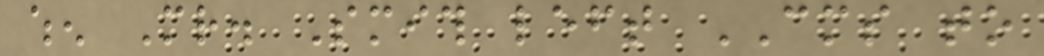when Mr. Smith left CMS to
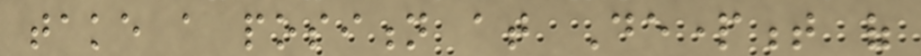take a position at Department of
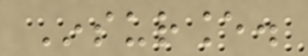Insurance.
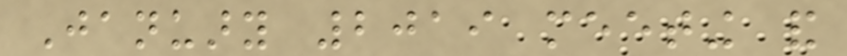January 2019 meeting and
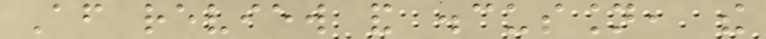After review and discussion, the
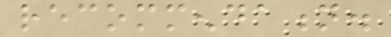recommendation.
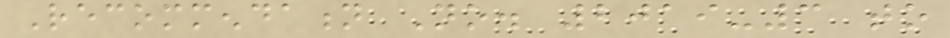Recommendation No. 2019-3 to
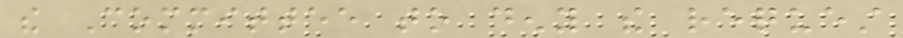the Committee to deny the request
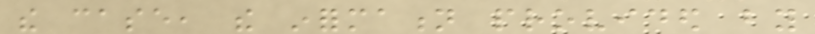the case, the information provided by
